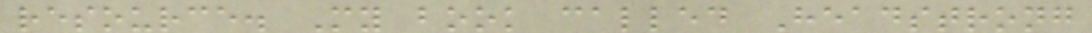resource. My book called Headstrong
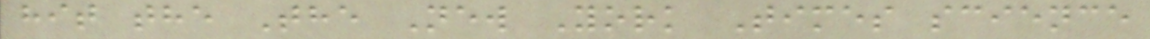hit the The New York Times science
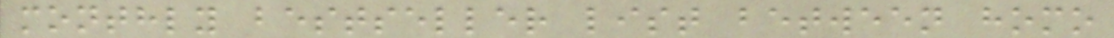monthly bestseller list between homo
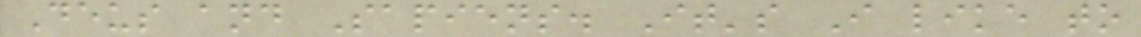Deus and Sapiens. It's I like to
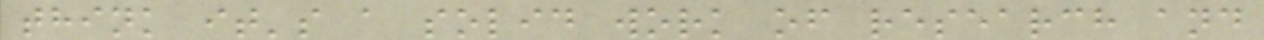think it's a solid work of research and
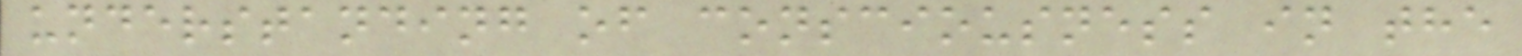understanding of consciousness in the
